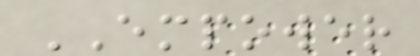EMPOWER
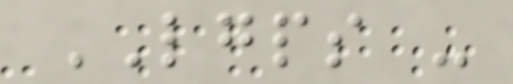LGPS -
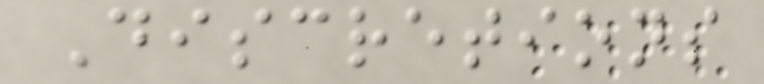Discretions
